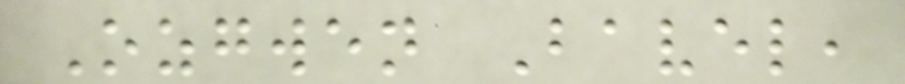Ozgwen Bavel,
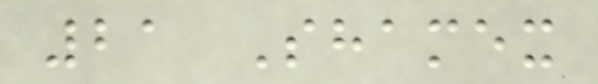21 Shamex
